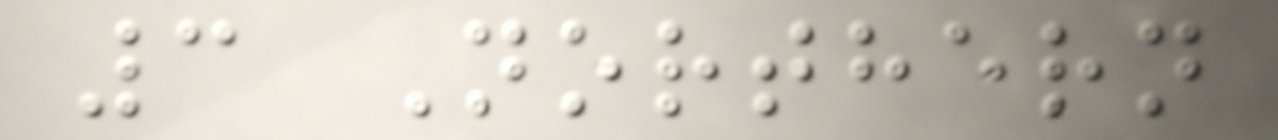3 Northern
